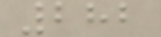282
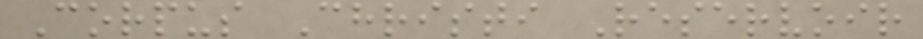Corpus Christi Reservoir
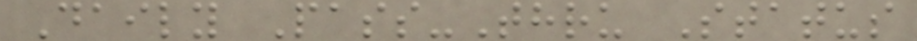Daily Pass-Thru Status
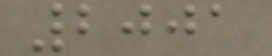2001
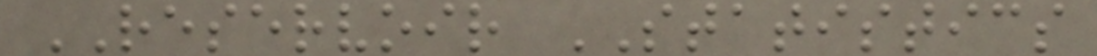RESERVOIR STATISTICS
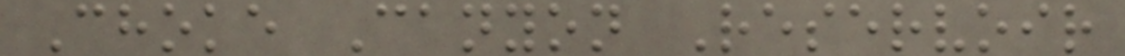Choke Canyon Reservoir
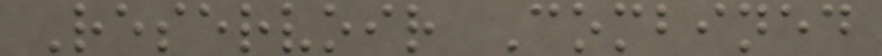Reservoir Combined
